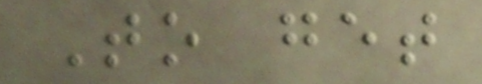To get
